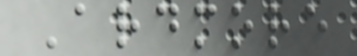Ardmore
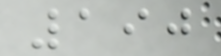190
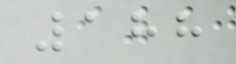188
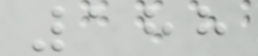188
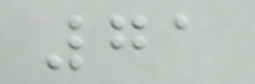71
